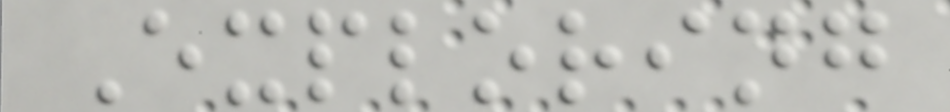Exploring
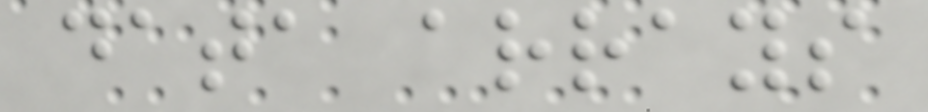data arrays
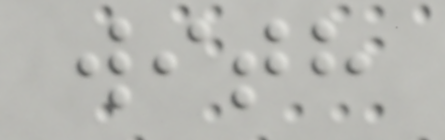with
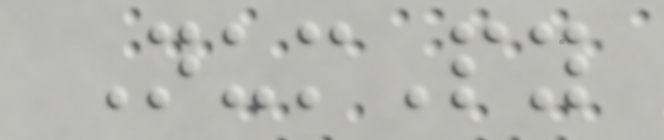NumPy
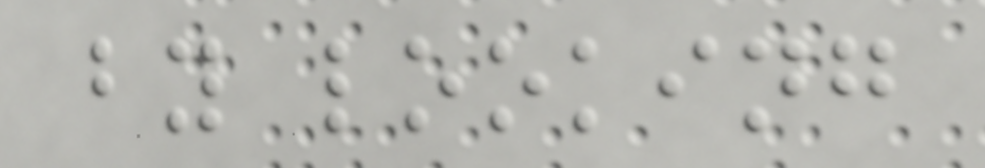by looking
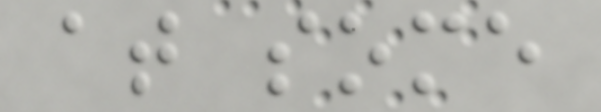at some
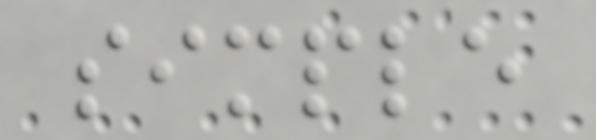simple
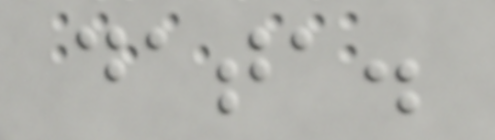data.
